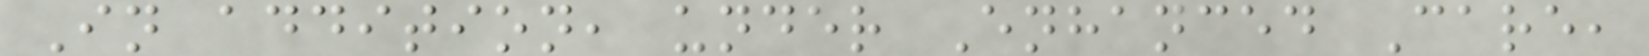In addition, under Enhanced Care,
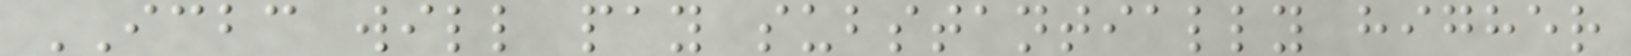ICBC will pay substantially higher
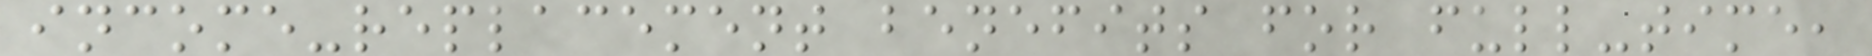income-replacement benefits for full-time,
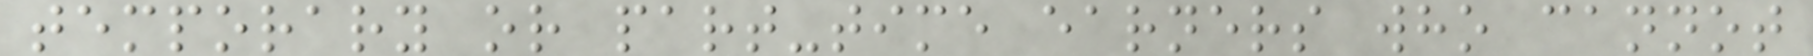temporary or part-time earners who cannot
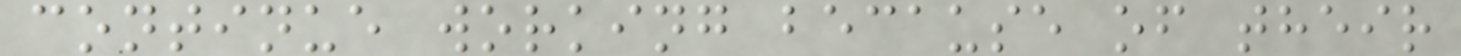continue working because of their
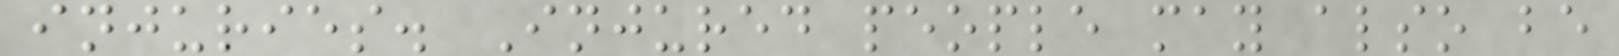injuries. Injured people may also be
